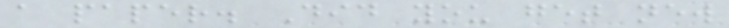a paper. Did you get new
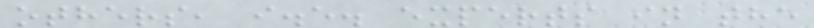others, i.e. experts in the
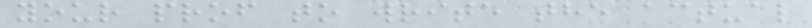your prof to write the actual
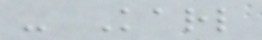- Karl
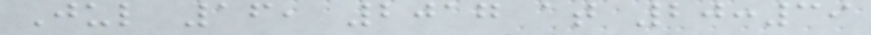Jul 16, 2017 at 20:39
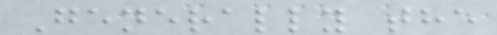Generally the
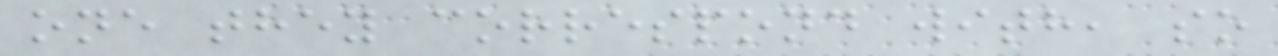one they correspond with, so
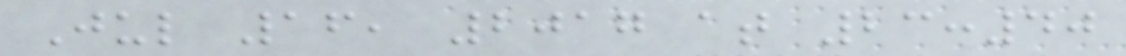Jul 16, 2017 at 23:40
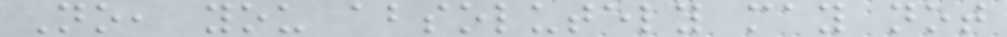No, you absolutely may not
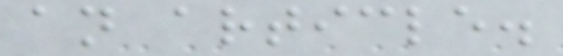an article.
